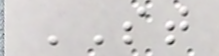ST
